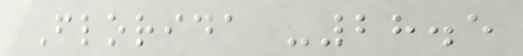Florida -28.5
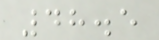48.5
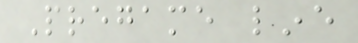Pregame line
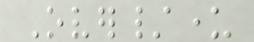Over/under
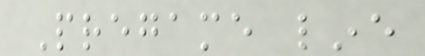Pregame line
